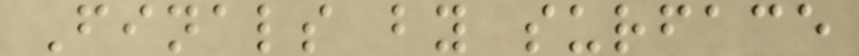Finals by surface
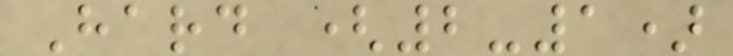Hard (2-1)
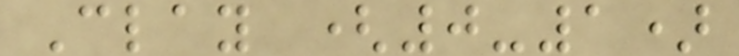Clay (0-1)
